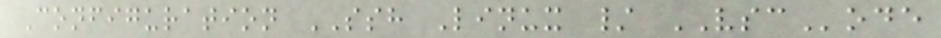Configuration SSH Linux / VSCode
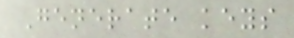Generate keys
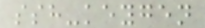ssh-keygen
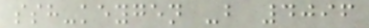ssh-keygen -b 4096
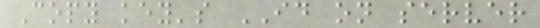Copy key's ID on server
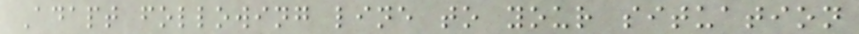Adapt following line to your situation
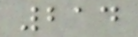214
